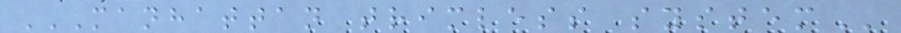MANHATTAN TRIMLESS SYSTEM
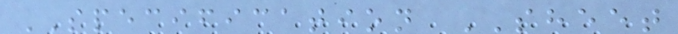SPECIFICATION SHEET
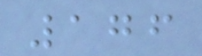176
